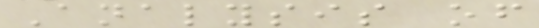Analysis of
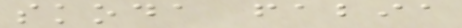skoda fabia
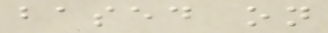based on
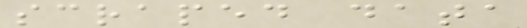scraped data
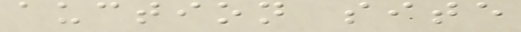auction site
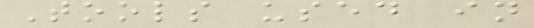Tools used in
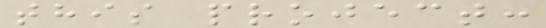this project:
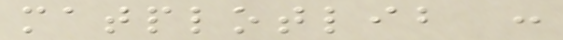matplotlib :
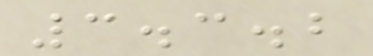3.3.2
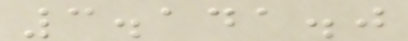3.141.0
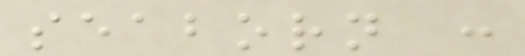seaborn :
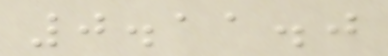0.11.0
